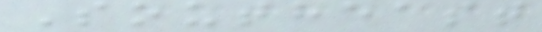Southeast
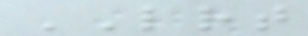LRT
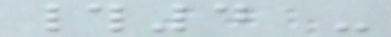#4 -
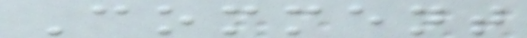Comment
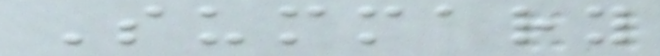Summary
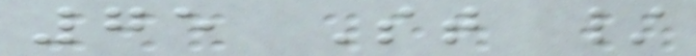75 St /
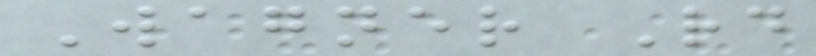Wagner Rd
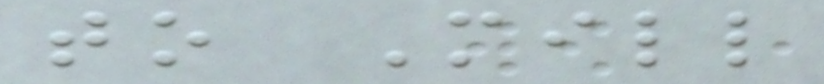to Mill
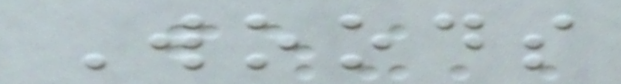Woods
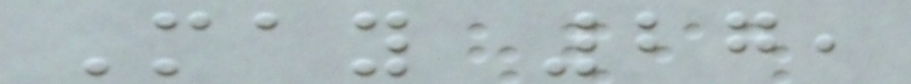May 27,
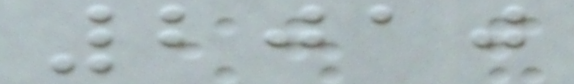2010
